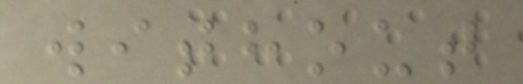without
